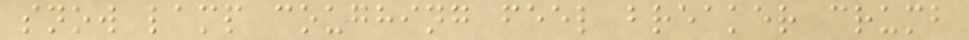snow lamp coughing feel breaker crumb
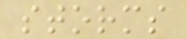storms
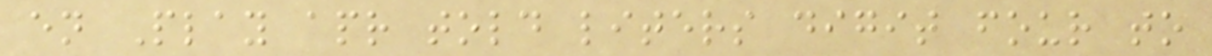en Play apr told liters digit four to
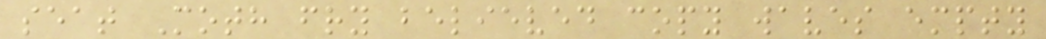seat Moth fry believed copy waves empty
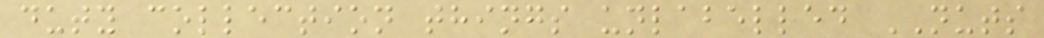duty collection things unlabelled NUTS
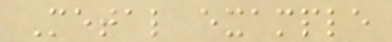Metal example
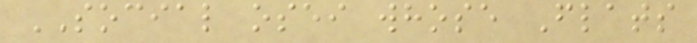SOCIAL osei whose Flats
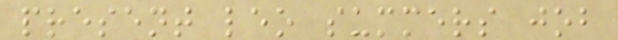present leo summers job
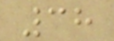38
